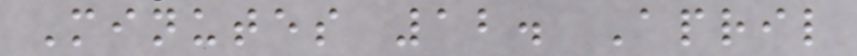Minutes 12. April
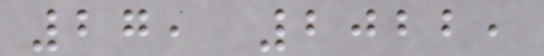27, 2022,
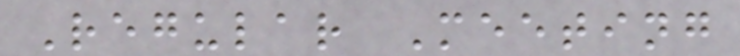Regular Meeting
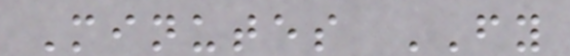Minutes FY
